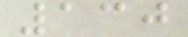130
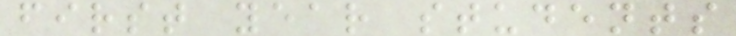first year students
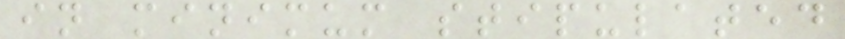in minimum stipulated
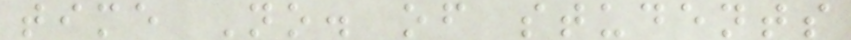time No. of students
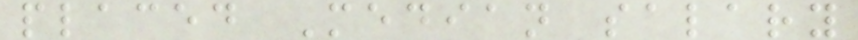placed Median salary
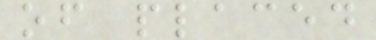of placed
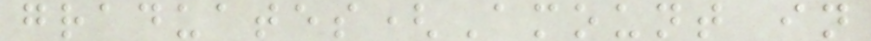graduates(Amount in
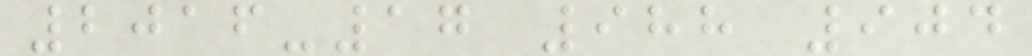2016-17 988 904
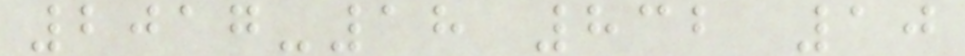2017-18 832 10
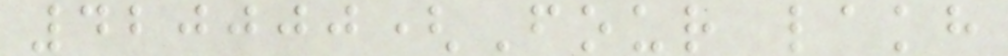420000(Four lakh
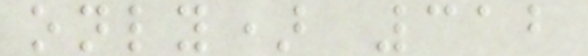only) 312
